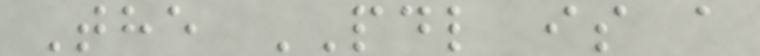The PDL is a
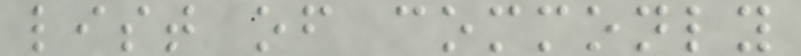list of commonly
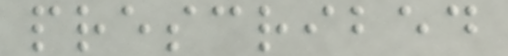prescribed
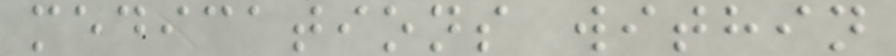medications within
